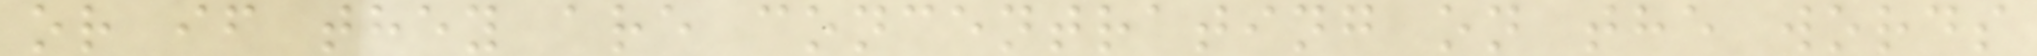or if they are concentrating on the words
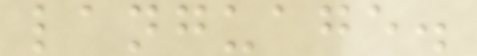language.
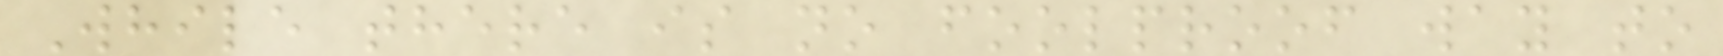While there is no foolproof way to
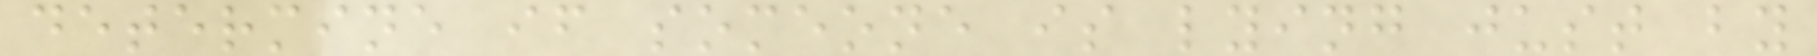determine if someone is lying just by
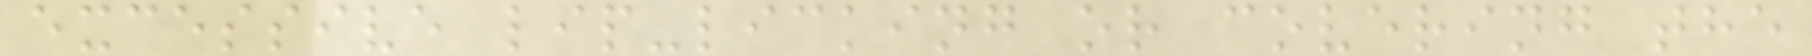excessive lip-licking or covering the
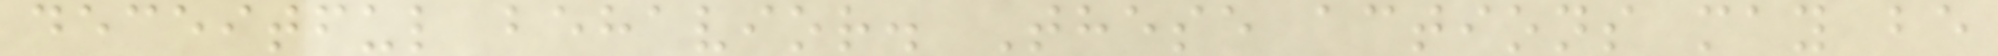deceitful behavior. These actions may be
